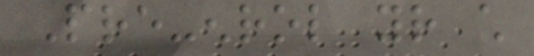Pre-enrol your child
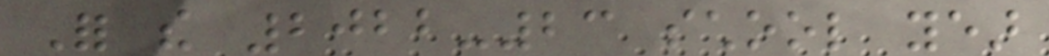For the 2022-23 school year
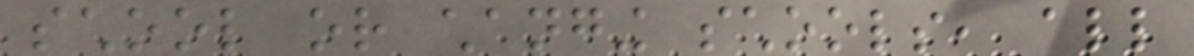school or changing schools, all
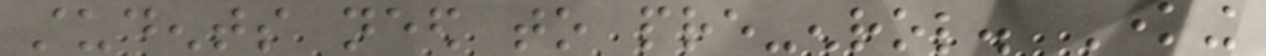students need to pre-enrol. Knowing
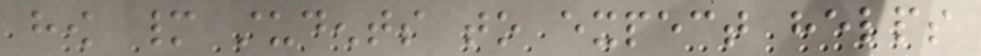how many students to expect helps
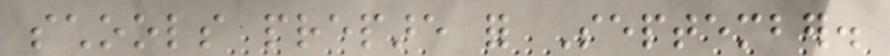schools prepare for September.
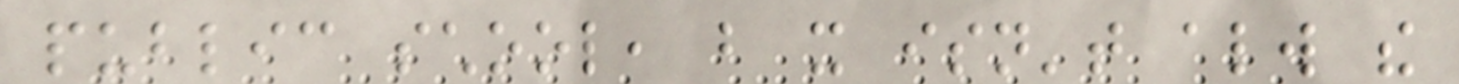public school, but it isn't always the
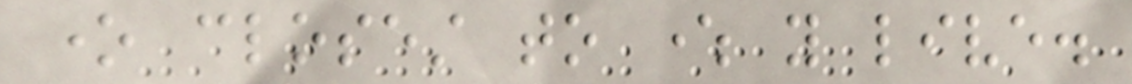one closest to where you live.
